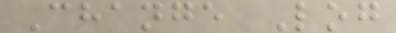Change Log
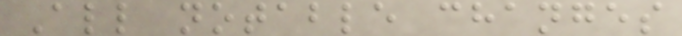All notable changes
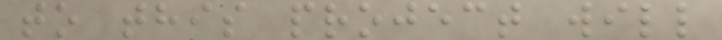to this project will
